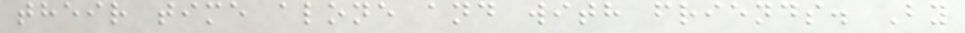their time alone and with friends. By
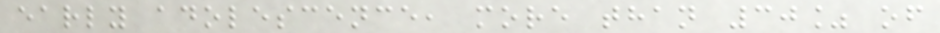early adolescence, more than 30% of
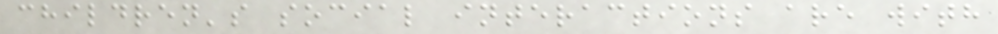children's social interactions are with
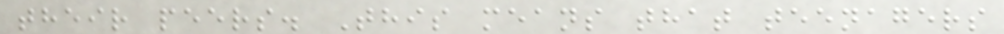their peers. This means that teenagers
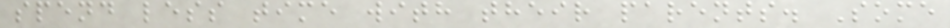spend less time with their parents. Some
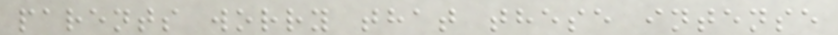parents worry that these intense
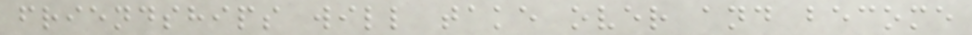friendships will take over and become
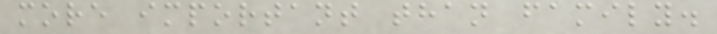more important than family.
